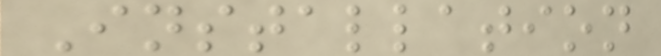Installation
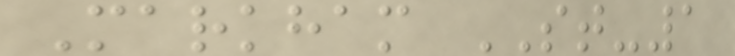Markham ST-1
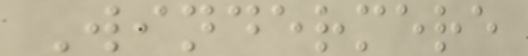Windermere
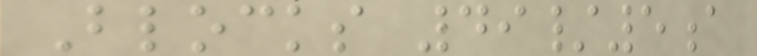Blocks 49/5a
